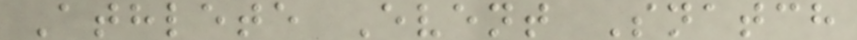Athlete Event Snatch
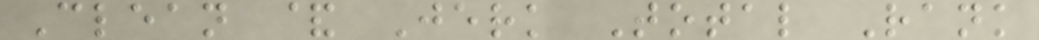Clean & Jerk Total Rank
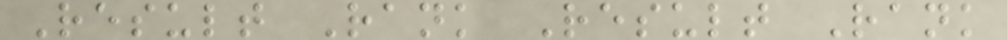Result Rank Result Rank
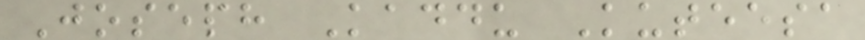Joseph Kaddu Kuteesa
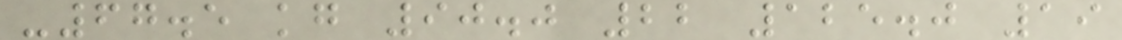-67.5 kg 90.0 22 125.0 19
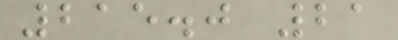215.0 21
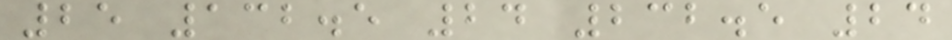25 132.5 24 232.5 24
